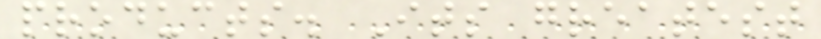products. Its greatest
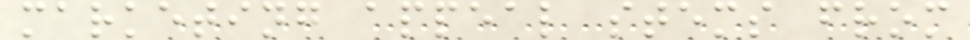marketing appeal stems from
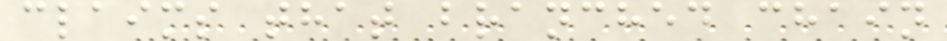claims that branched chain
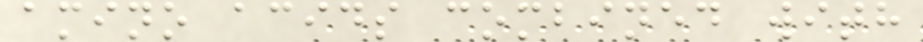amino acids combined with
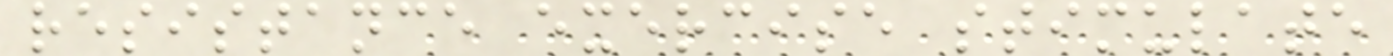resistance exercise stimulate
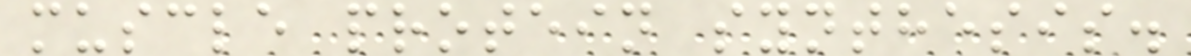muscle protein synthesis.
